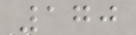170
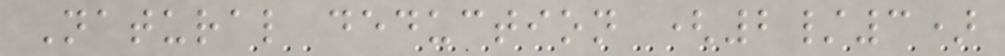Natural deduction (2/3)
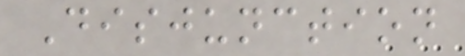Disjunction
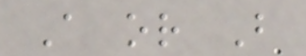A or B
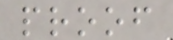proof
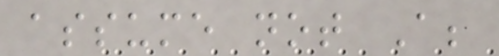assume not A;
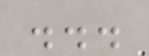...
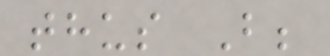thus B;
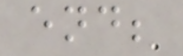end;
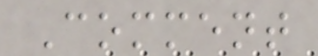Comment
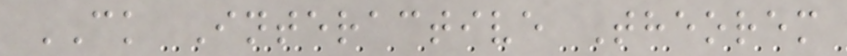CK Interactive Theorem
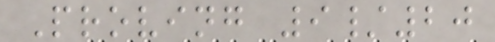Proving 9/20
